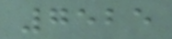7525
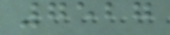7527
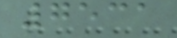7531
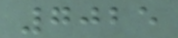7025
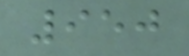950
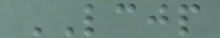LCJP
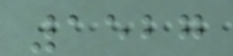1527
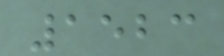1523
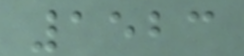1523
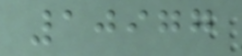10977
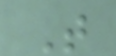T
